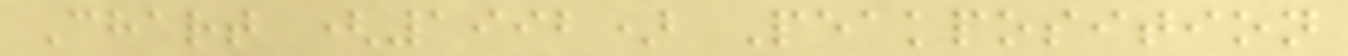Chart (1992) Peakposition
